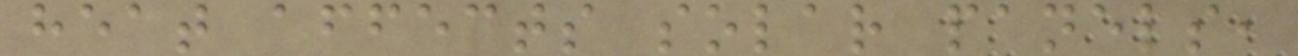heat affects solar panels,
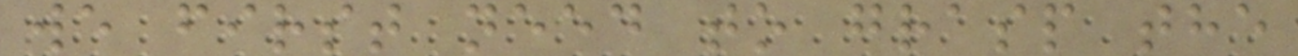we first need to grasp the
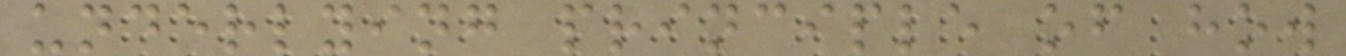underlying principle of how
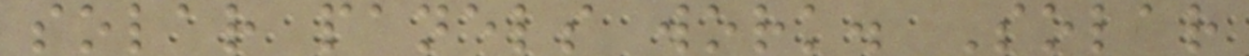solar panels work. Solar
